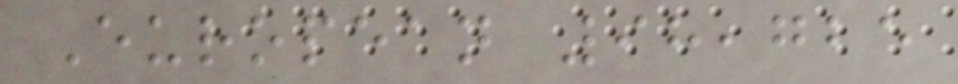European 98,725
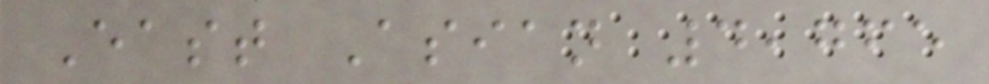East Asian 4,765
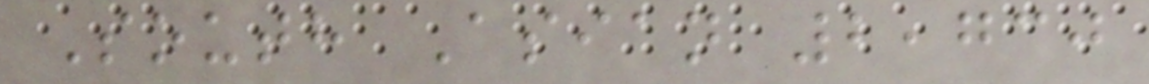South Asian 2,730
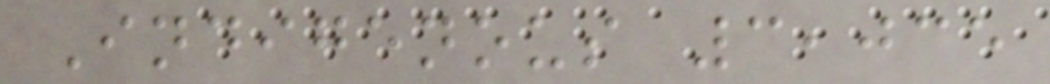Indigenous 3,035
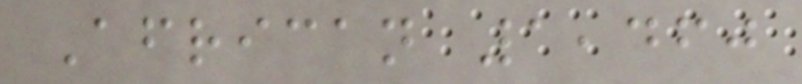African 1,460
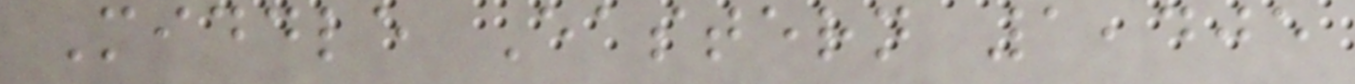Middle Eastern 1,405
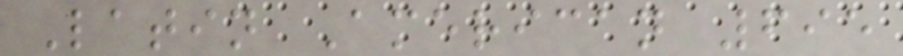Latin American 695
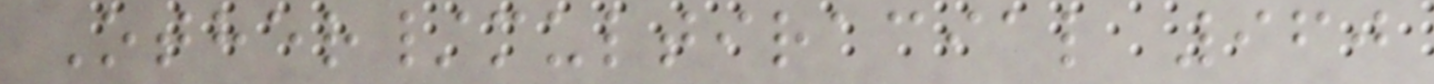Other/multiracial 960
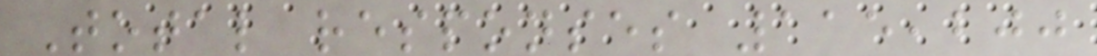Total responses 115,200
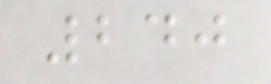240
